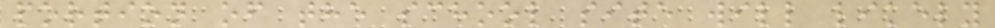portion of the school site will likely
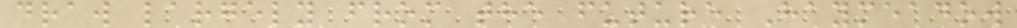draw largely from the future Haymeadow
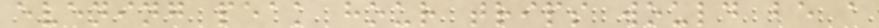evening peak hour trips would be a
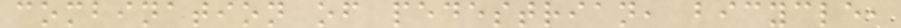combination of pedestrian, bicycle,
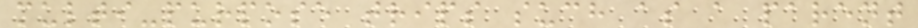multi-purpose trips such as a parent
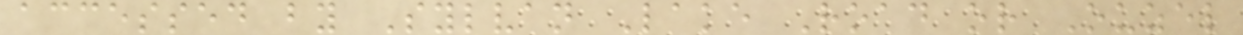accessed by Sylvan Lake Road or Ouzel
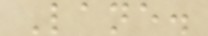Lane.
